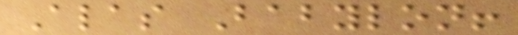Alas Babylon!
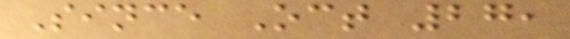Since Oct 27,
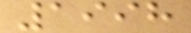1998
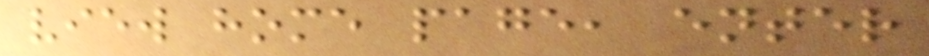view home page, enter
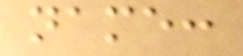name:
